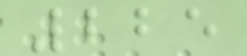225
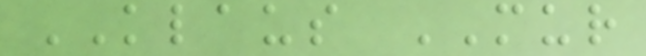KLAUS MUR
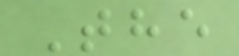The
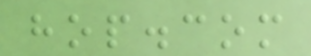hop.com
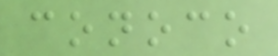conoco
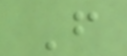F
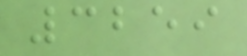3259
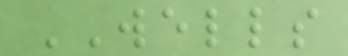WELLS
